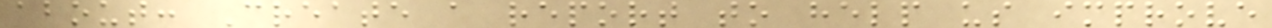about: Create a report to help us improve
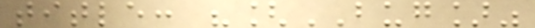title: "[BUG]"
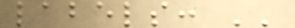labels: ''
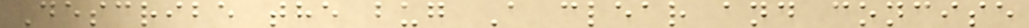Describe the bug A clear and concise
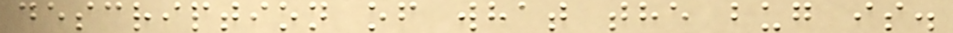description of what the bug is.
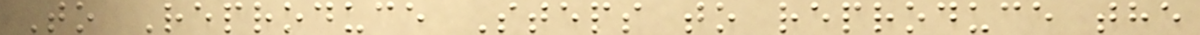To Reproduce Steps to reproduce the
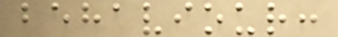behaviour:
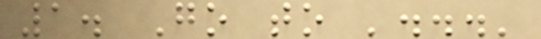1. Go to '...'
